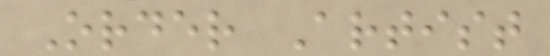Order Artist
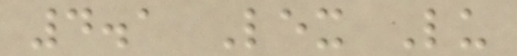4.1 Lex Lu
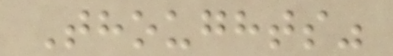Thoughts"
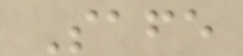Safe
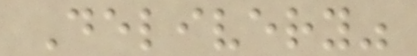Delivery"
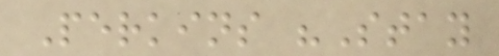Perkins "Stay
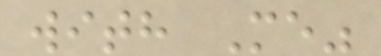with Me"
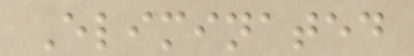Eliminated
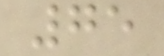75
